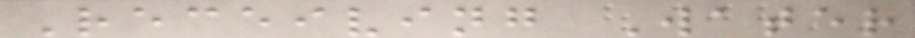Receiving Water
